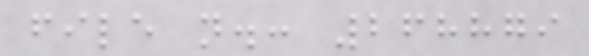file n.: 268879
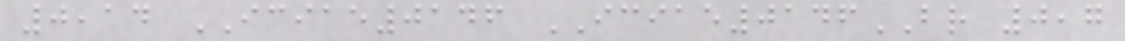0,14 ICIAE0146 ICIAE0146BR 0,7
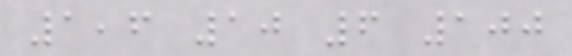1,6 10 6 100
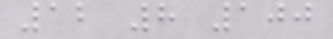12 8 100
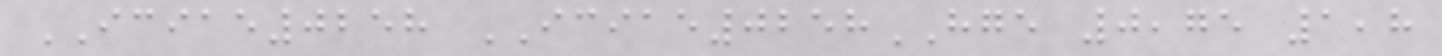ICIAE0258 ICIAE0258HGE 0,75 1,8
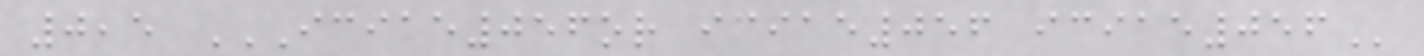0,5 ICIAE056OR ICIAE056 ICIAE056
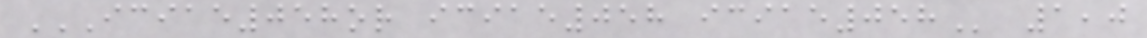ICIAE058OR ICIAE058 ICIAE058 1,0
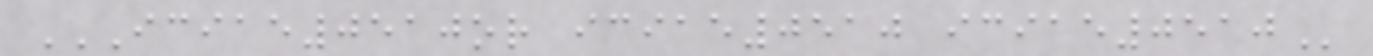ICIAE0510OR ICIAE0510 ICIAE0510
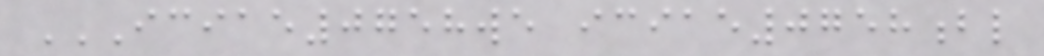ICIAE0758WE ICIAE0758BL
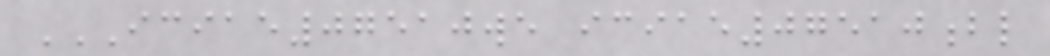ICIAE07510WE ICIAE07510BL
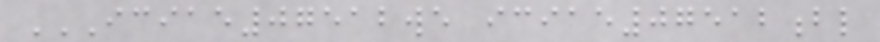ICIAE07512WE ICIAE07512BL
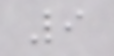9
